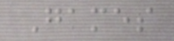Games
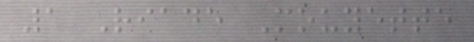1 Riade Mouyette
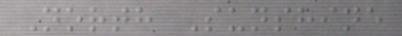North Sunshine
